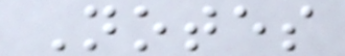Notes
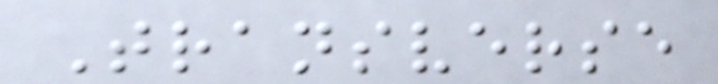Transverse
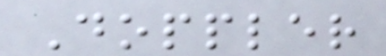Doppler
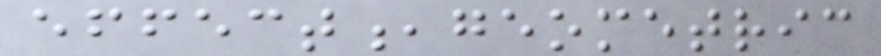effect,geometric
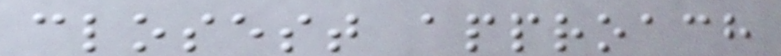closest approach
